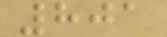801
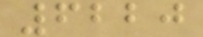6220
